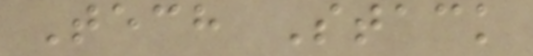Tech Stack
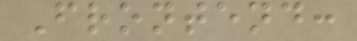Frontend:
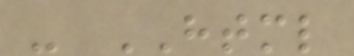- HTML
